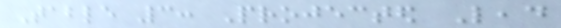Table 3: Projected Lead
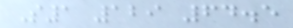S1 129 64.5
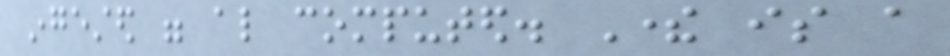ingested were also computed. There is a
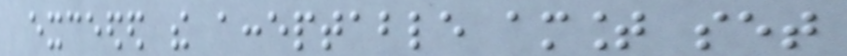exceeded the acceptable amount set
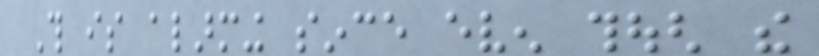This is alarming since even though the
